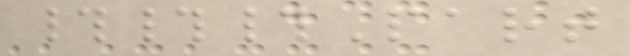###Part
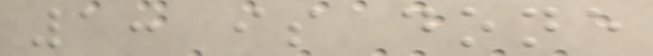1: is done
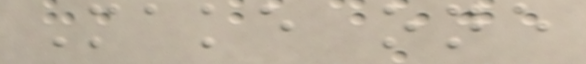Make one
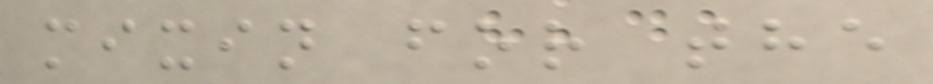mixin for the
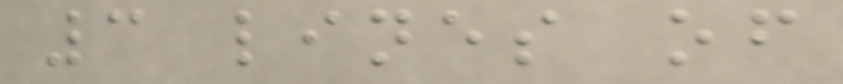3 lines of
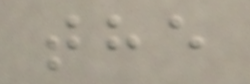the
